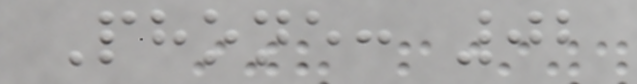Phone: 02
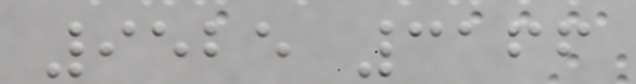9525 3166
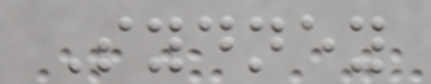Sydney
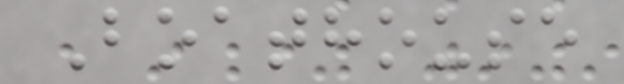Boathouse
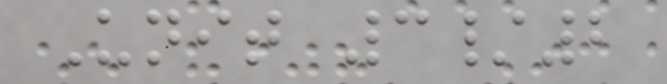Unit 3/2
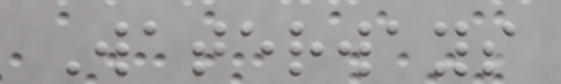Waterways
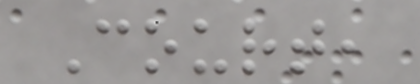Court,
